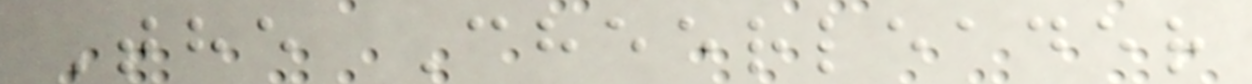The Cheerleader
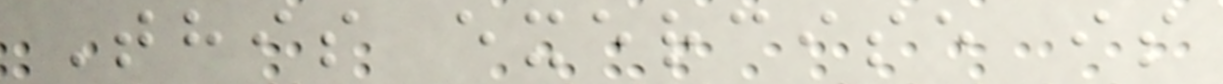This exercise is
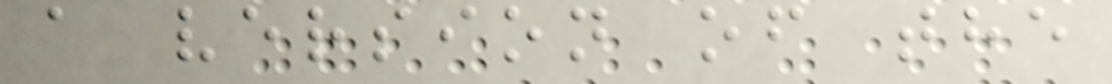a version of the
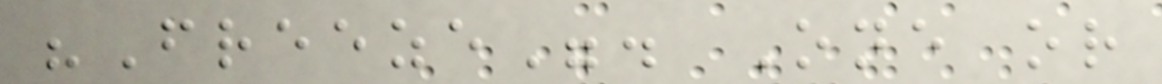"Freeze". One or
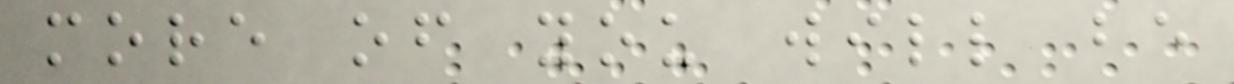more of you will be
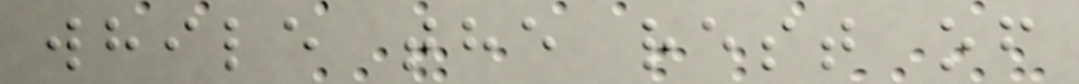while the rest of
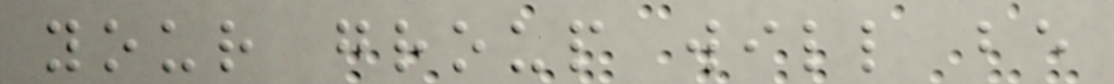your group will be
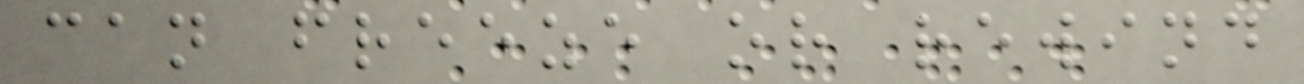can freeze or rewind
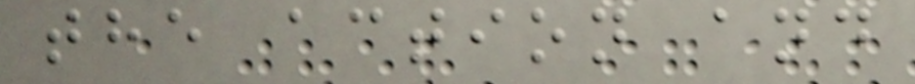the action and
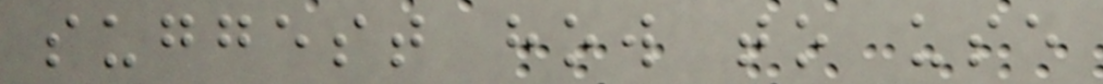suggest how to use
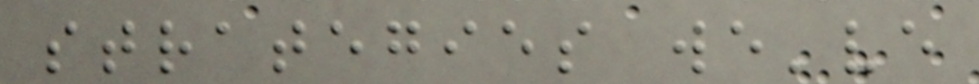strategies we've
